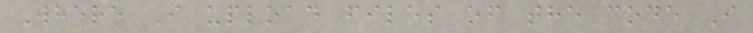Where I upload files of the code I
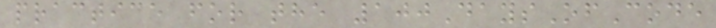practice for the 100DaysOfCode
